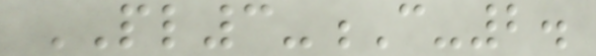PL3-C-2.
